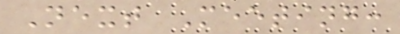Next Meeting:
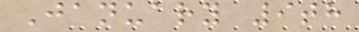January 9th
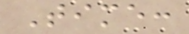Time:
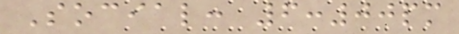Social: 6:00pm
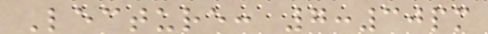Lecture: 7:30pm
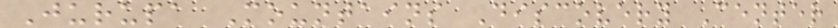Jurupa Mountains Discovery Center
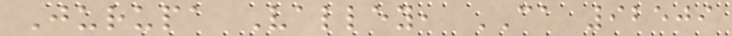Jurupa Valley, CA 92509
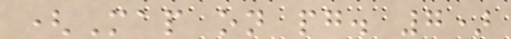(Map on pg. 7)
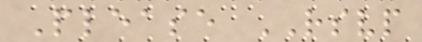Please RSVP
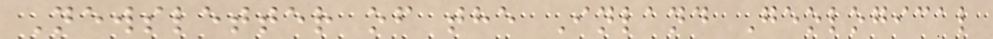Newsletter of the Inland Geological
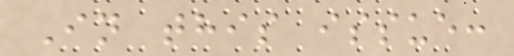In this issue:
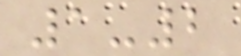1-2
